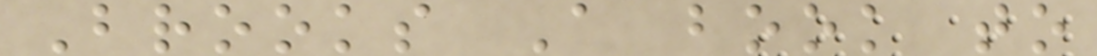Brooks A book to
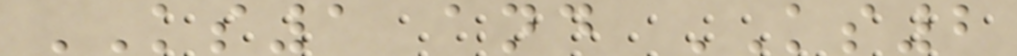KS1 and KS2
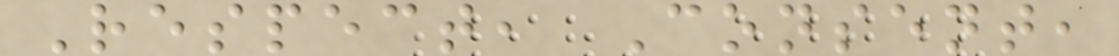Respect, Consent,
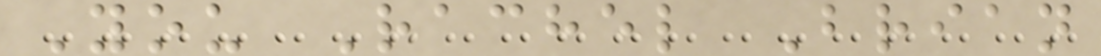You Rachel Brian
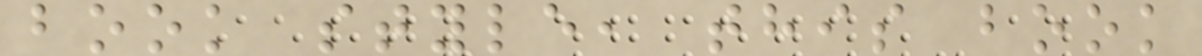book style, this book
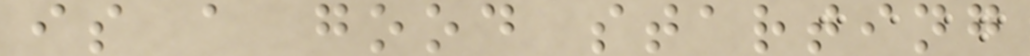is a good starting
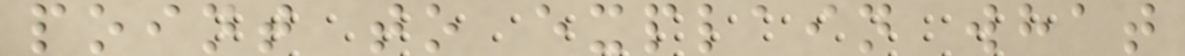point to explain what
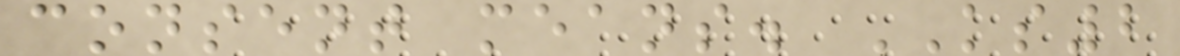consent means. KS2
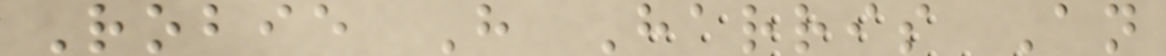Robie H Harris An
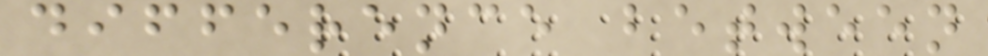difference between
